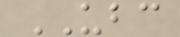UBC
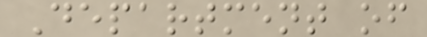Department of
